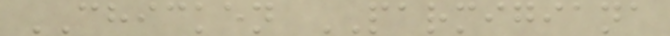CHICKEN PARMIGIANA
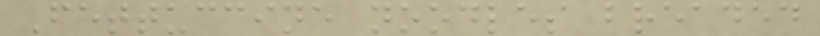Fettuccine noodles breaded
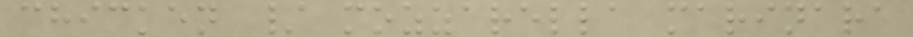chicken / mozzarella marinara
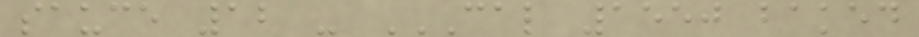sauce 12 - CAL 1550 BAKED
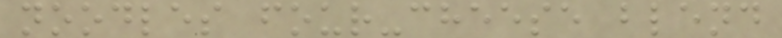noodles four-cheese blend
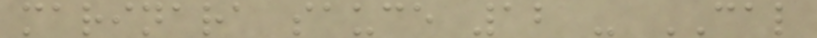marinara sauce 12 - CAL
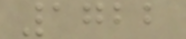1722
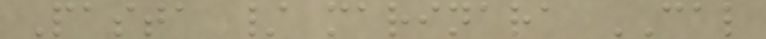Pasta / marinara CAL
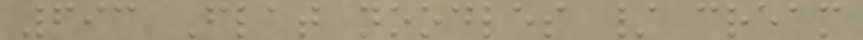693 Flat noodles / cream
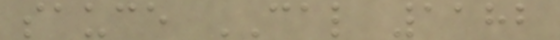sauce CAL 1182
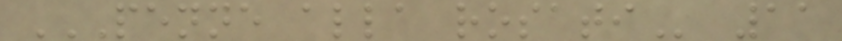PENNE ALLA ROSATI 11
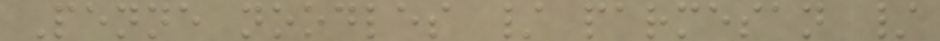Penne noodles / parmesan /
